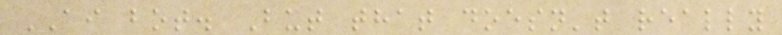AI bot. But that doesn't really
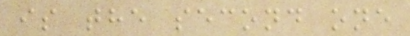is the second one
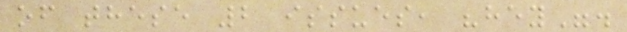of these 2 issues, "hey".
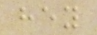hey
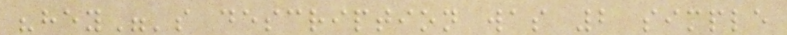"hey"'s description was 2 simple
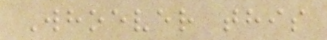Whoever this
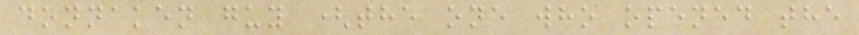donnaken guy (the one who opened the
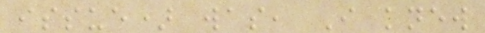issue) was, I knew
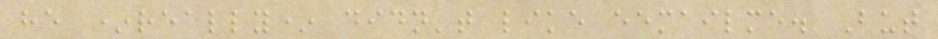he *really* didn't like eemailme. But
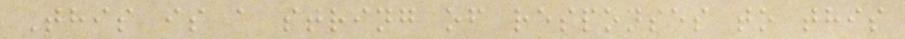This is a string of responses to this
